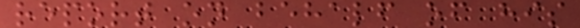report on behalf of his
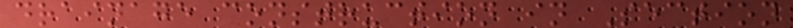drainage construction in Section
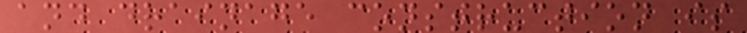and drainage construction is
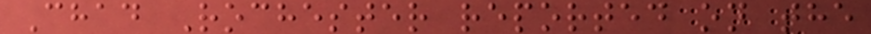Chad Rochester reported on the
